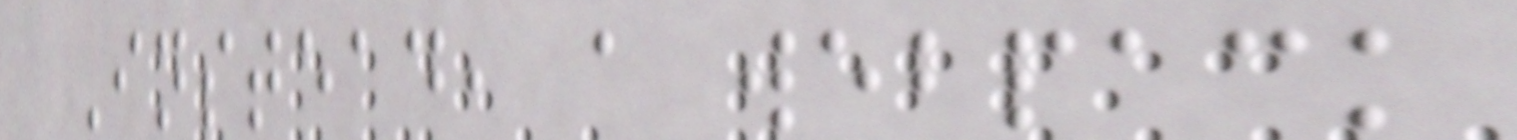Instead, a webpack
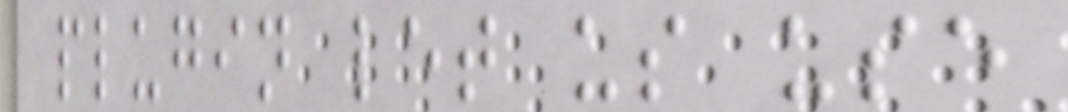plugin let us use
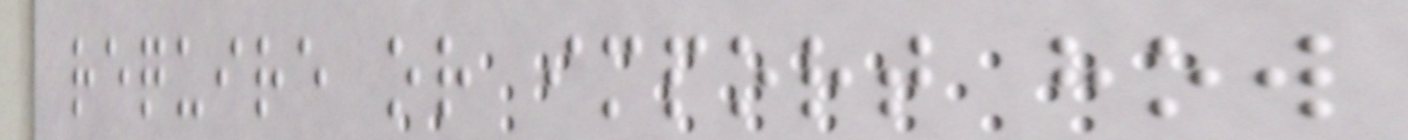require or import how
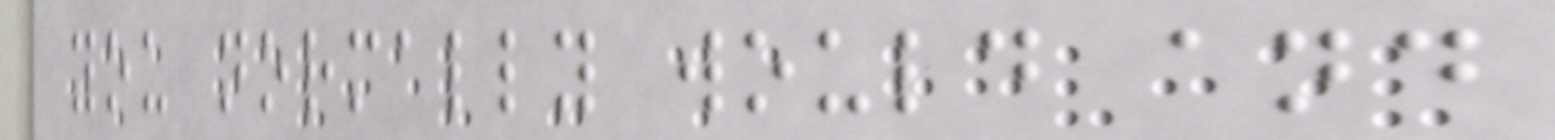you normally would and
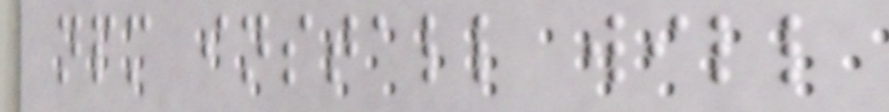npm install will
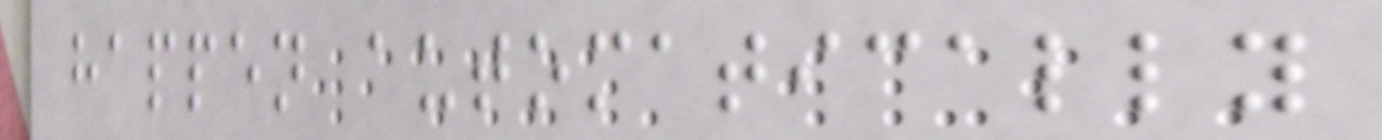happen automatically
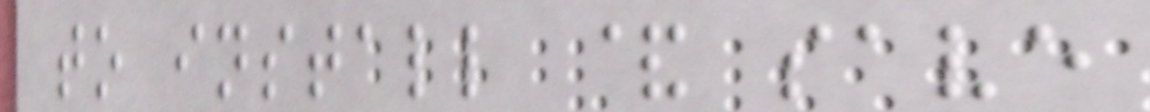to install & save
